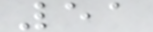51
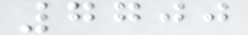7700
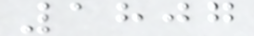1807
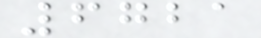6721
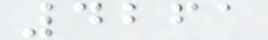4261
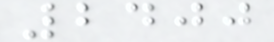2400
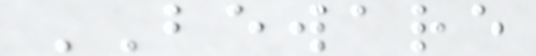BEWARE
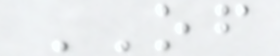OF
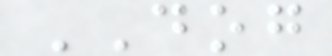DOG
